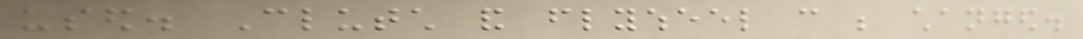used. Clutch and flywheel can be changed.
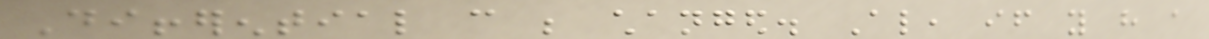Differential can be changed. Also, if you have a
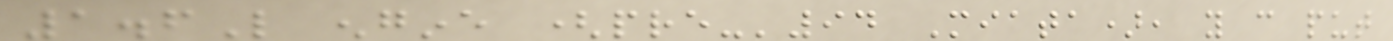1.6L engine (pre-'94 Miata), you can put
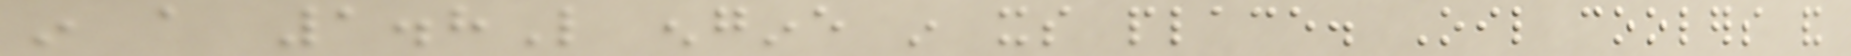in a 1.8L engine in its place. Oil coolers and
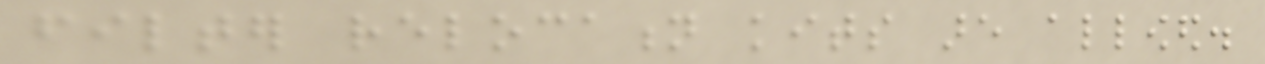filter relocation kits are allowed.
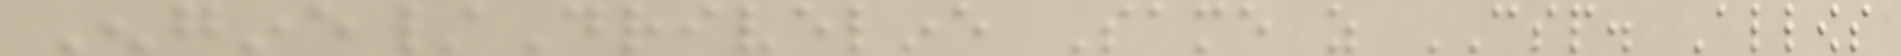Engine/Driveline Same as CSP. Allows
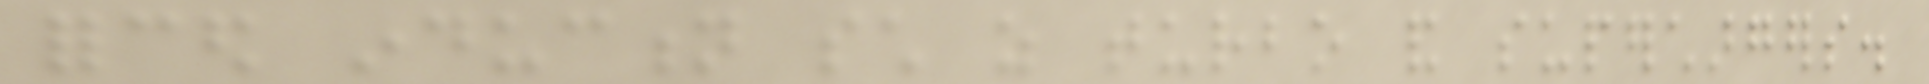forced induction such as turbo and superchargers.
